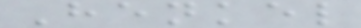Henkel
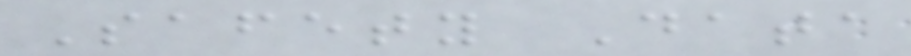Safety Data
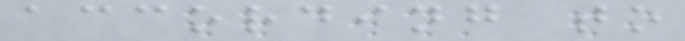according to
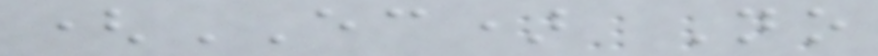(EC) No
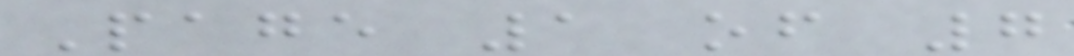Page 1 of 7
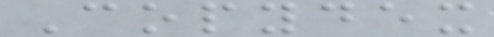Copydex
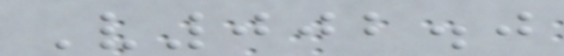V002.0
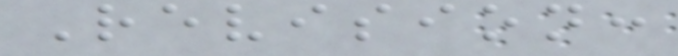Revision:
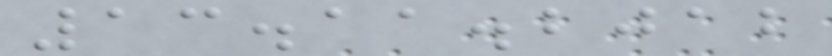13.11.2012
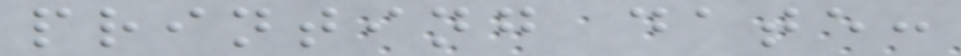printing date:
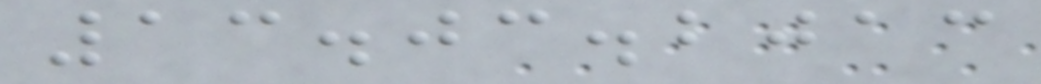13.03.2013
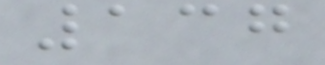137
